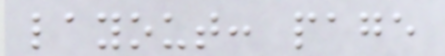layout: page
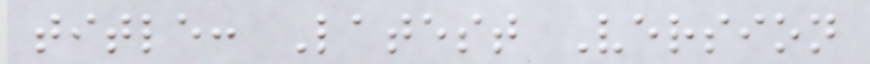title: Latest Version
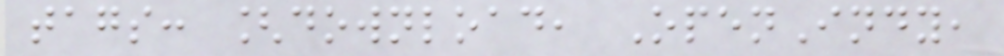tags: [download, OpenIndy,
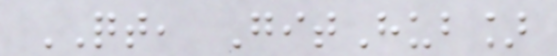QT, GitHub]
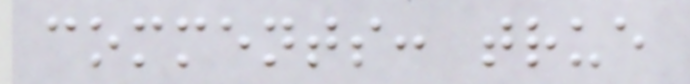comments: true
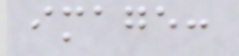image:
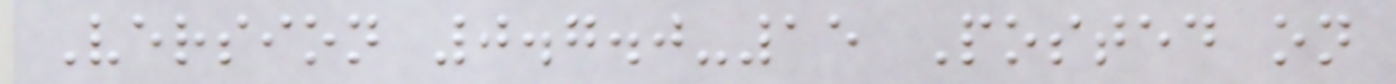Version 0.7.0-15 Posted on
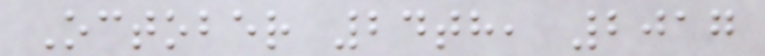October 24th, 2017
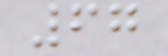67
